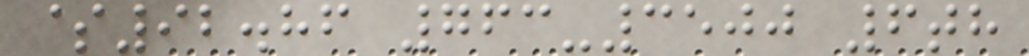$92.86 763-3500 6th
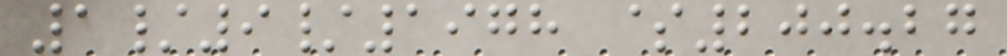1/9/1978 $200.27
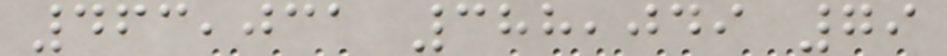463,031 388,049 79
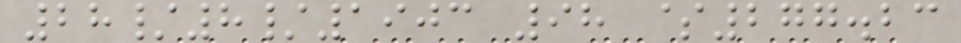28/8/1903 98 $277.23
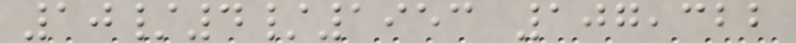10/4/1953 107,322
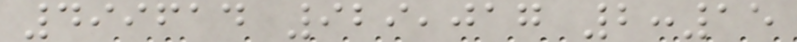499614 929,017 2:15
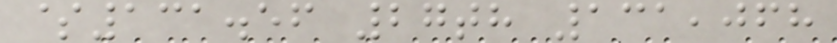$131.56 27th 131,068
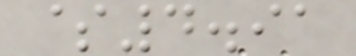$4.91
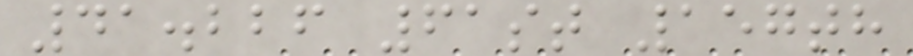41.226 61st 157th
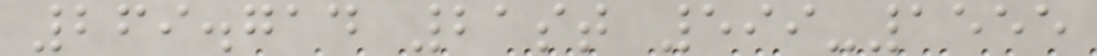269.714 21st 599-1555
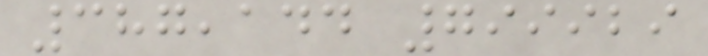387,144 799929
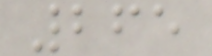265
